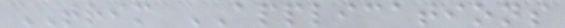TRIM APPLICATIONS
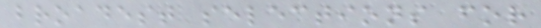broadest selections for
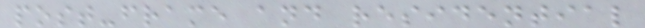post-frame and residential
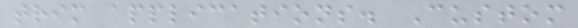trim applications. Custom
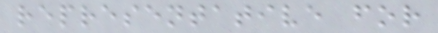representative for
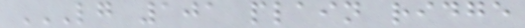LG 101 PLAIN RIDGE
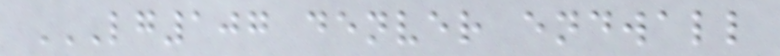LG107 DENVER ENDWALL
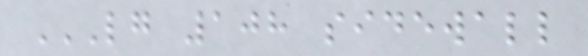LG 108 SIDEWALL
